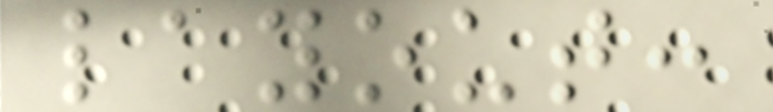layout:
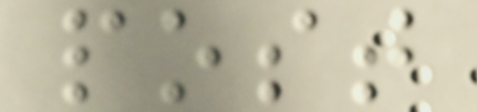post
